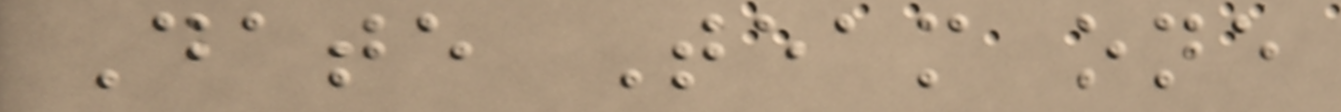Date Team one
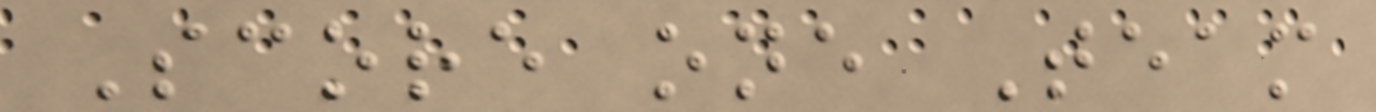Score one Team
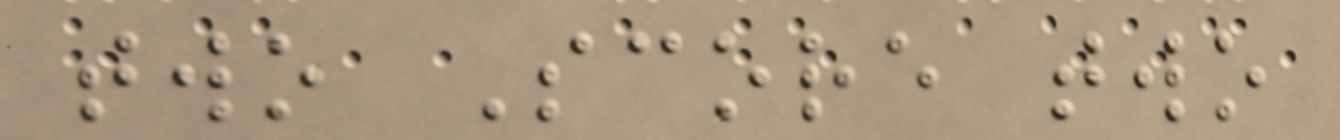two Score two
